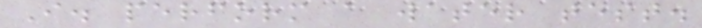I. perform a water test.
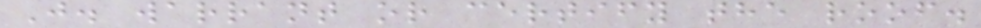J. warrant or certify the roof.
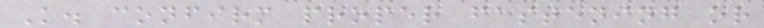K. confirm proper fastening or
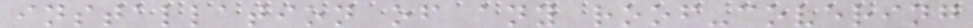installation of any roof-covering
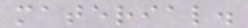material.
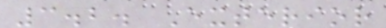3.2. Exterior
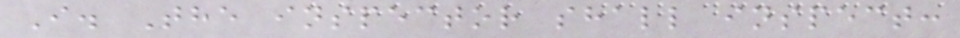I. The inspector shall inspect:
